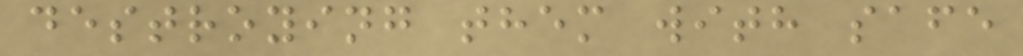destroying them with safe
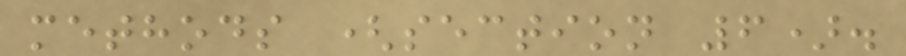methods (section 6).
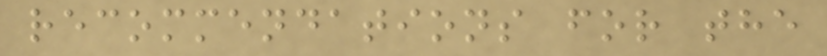recommendations for the
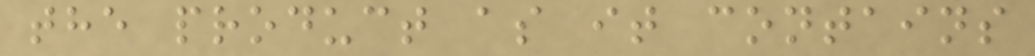the product as it contains
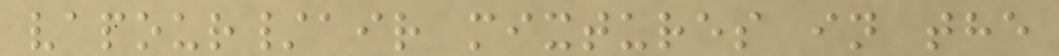vapour/air mixtures in the
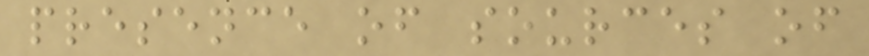presence of sources of
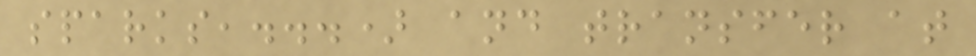sparks,...) and transfer at
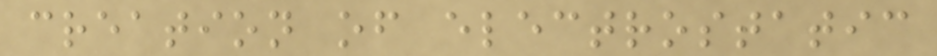creation of electrostatic
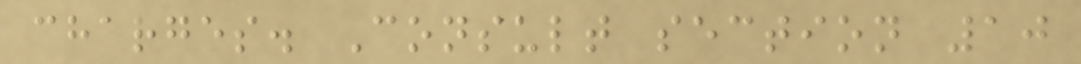charges. Consult section 10
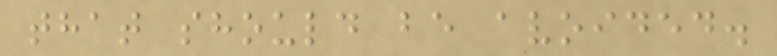that should be avoided.
